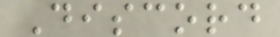Discord
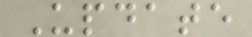Update
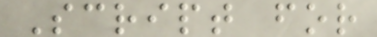Script for
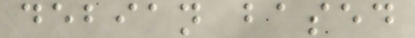debian based
